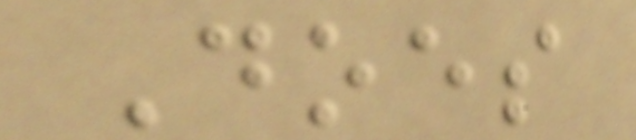Does
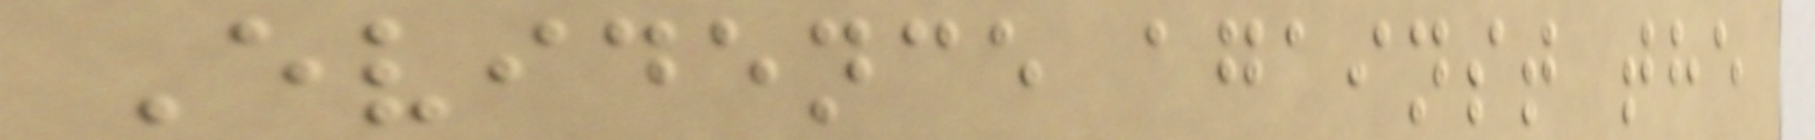Evidence against the
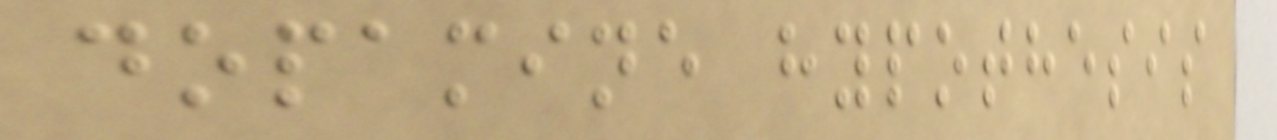dopamine hypothesis
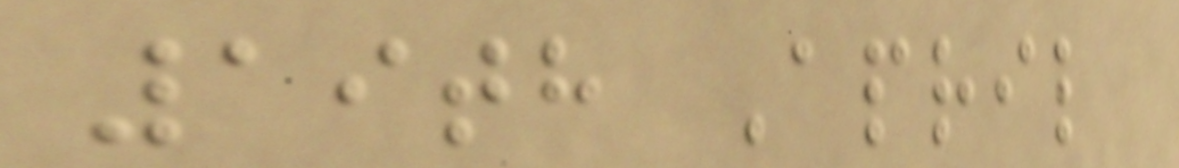19th April
